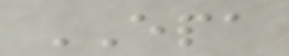EPA
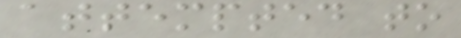attempted to
